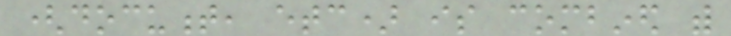(document, etc) is combined with
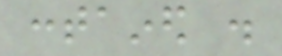contained .
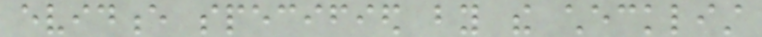evidence specified by the checklist
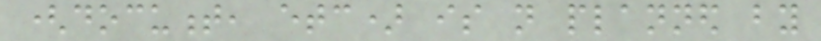(document, etc) is not planned by
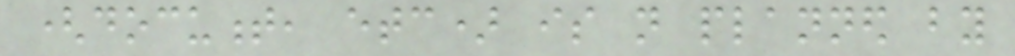(document, etc) is not planned by
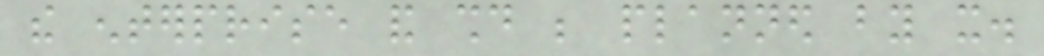the enterprise and should be planned by it.
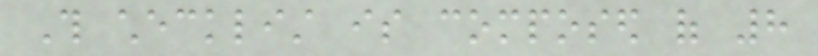This checklist is composed of 8
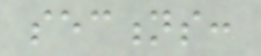sections:
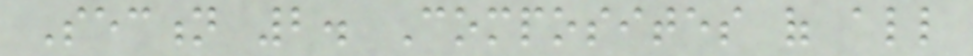Section 2. Composites of all
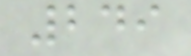249
